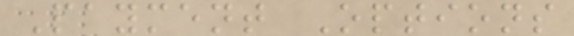Payment Options
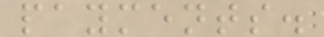payments.
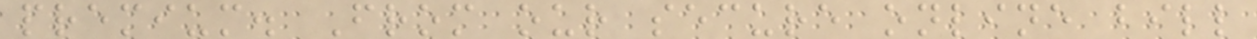premium. From our secure online bill
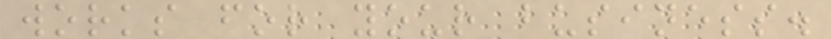works for your business.
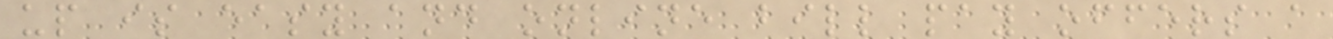up is easy and online bill pay offers a
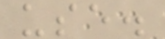use.
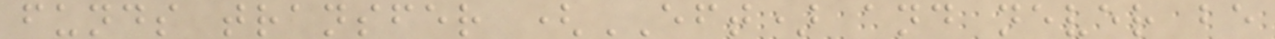funds transfer (EFT) and never be
